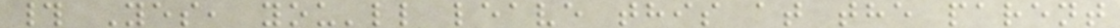# Yes, you'll leave this at the parent
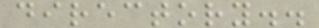directory..
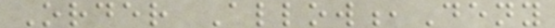Order Allow,Deny
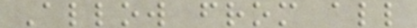Allow from all
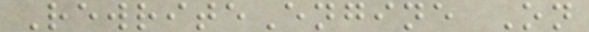RewriteEngine On
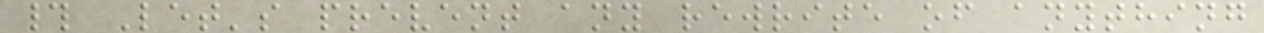# Let's prevent any rewrite of anything
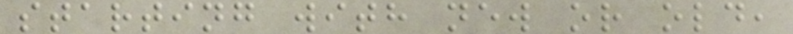starting with new or old,
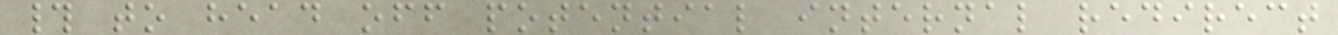# to head off potential internal redirect
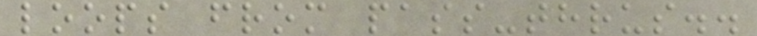loops from pass-thrus..
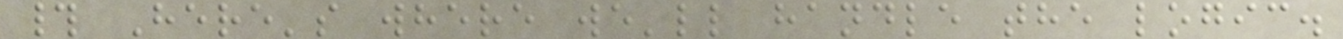# Here's where we'll handle the logic.
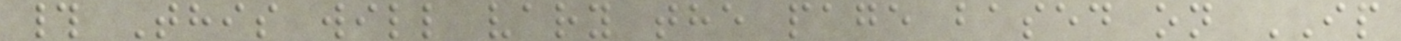# This will vary the page based on IP
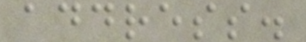address.
